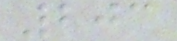203
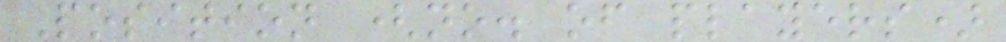Position (no. of players)
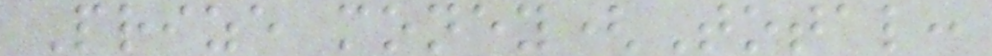Prize money(Total:
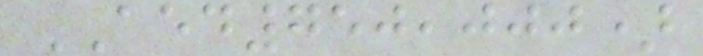AED750,000)
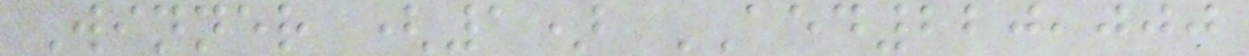Winner (1) AED220,000
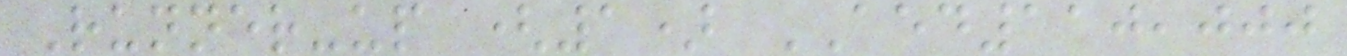Runner-up (1) AED110,000
